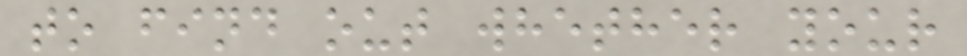to find out whether your
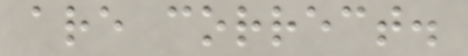are correct.
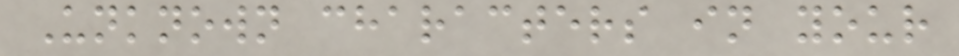Unknown characters in your
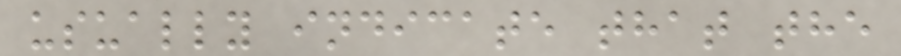usually indicate that the
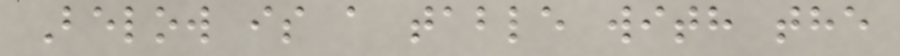Below is a table with the
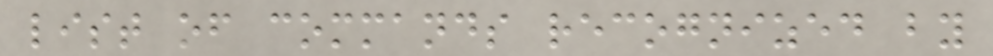list of commands recognized by
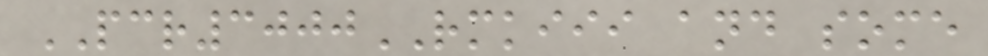PCR3000RMKIII and some
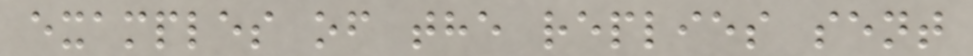examples of the replies sent
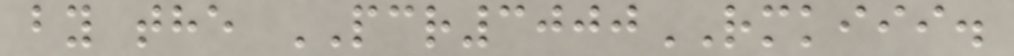by the PCR3000RMKIII.
